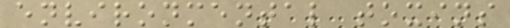environmental toxins
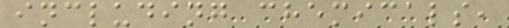including chemicals,
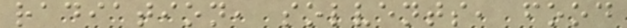radiation, solvents, food
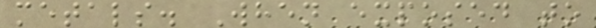metals. When exposed to
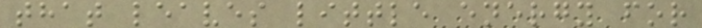that leaves little energy for
